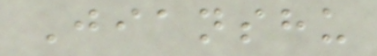Jianshu
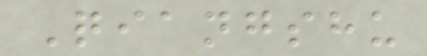Qiangshu
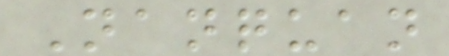Nanquan
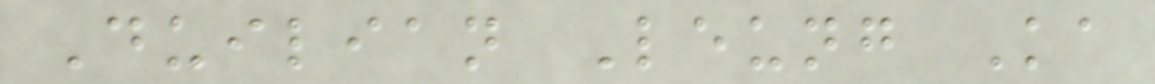Duilian Leung Ka
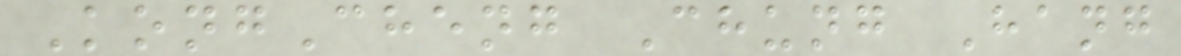KongCheng Chung Hang
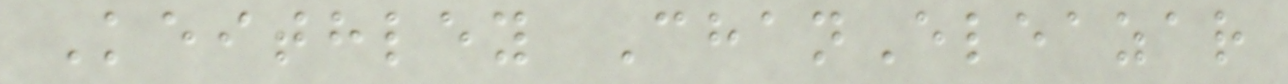Keithley ChanEleazar
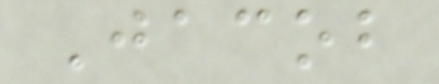Jacob
